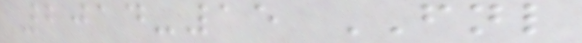2014-15 FNL
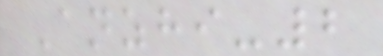Anzhi-2
